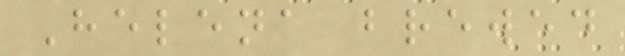Helena brewed
